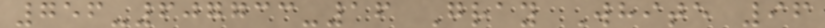756-607733-16 Gray White 96
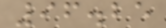96.25
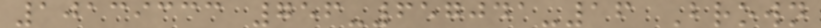10139333 756-657041-16 Brown
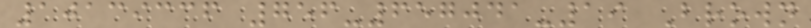10139336 756-657041-19 Brown
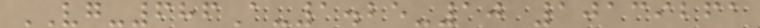VG-686A-1.25-10 10139261
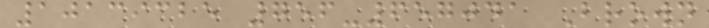10139325 756-657041 Brown
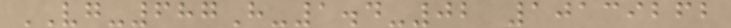VG-687H-1.4-02 10139262
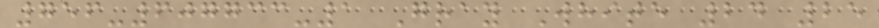756-607733-1 Gray White 24 25
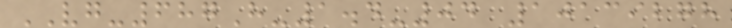VG-687H-1.4-04 10139278
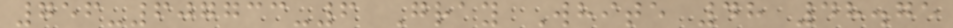756-607733-6 Gray White 48 48.75
